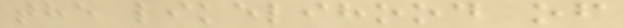the likelihood of
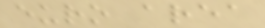euro area
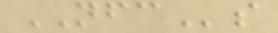NFCs
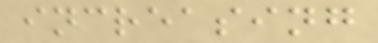increasing
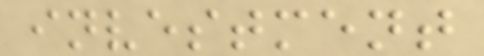investment
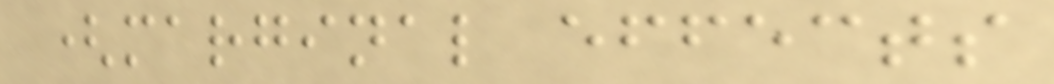(marginal effects
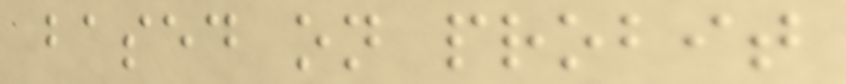based on probit
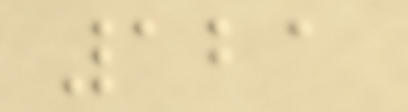121
